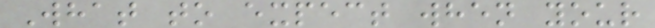What to expect when your
